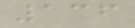136
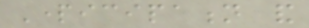Participation and
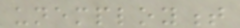unemployment
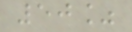50%
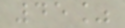45%
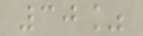30%
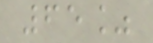65%
